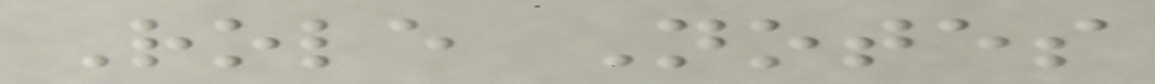Role Notes
